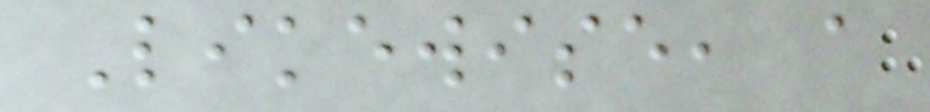Likewise, a
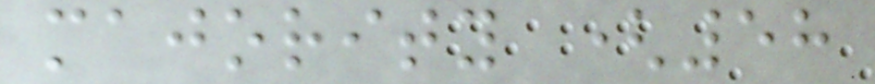majority (58
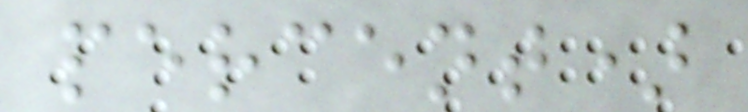percent)
